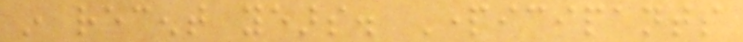in recent years. Participants
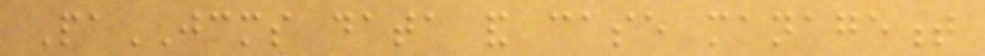PaJCMS data and case management
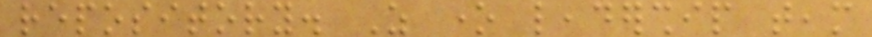repository. As one leadership team
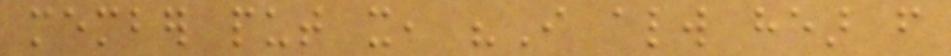member put it, "I always hear from
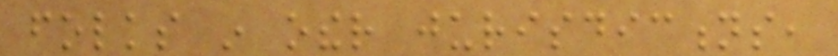folks in other jurisdictions,
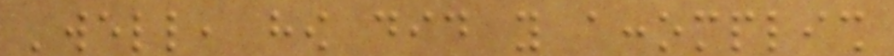'well, how did you accomplish
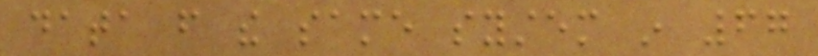data from the same system in 67
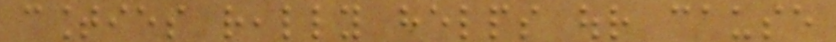counties really helps our cause
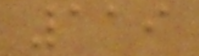119
